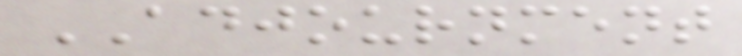ADJOURNMENT
